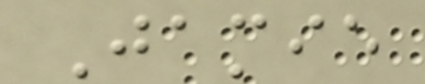Jamie
